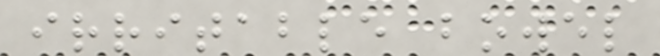irritable bowel
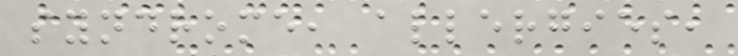syndrome, allergies,
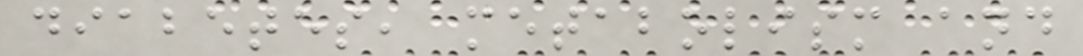diabetes, metabolism and
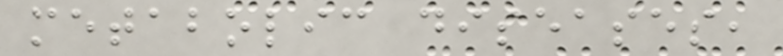metabolic diseases,
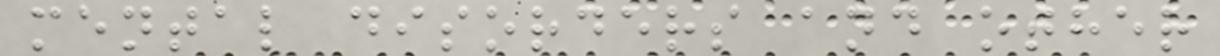mental disorders and other
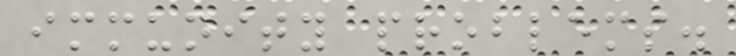immunity problems.
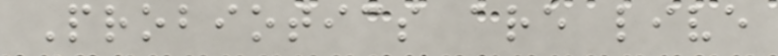Probiotics are live
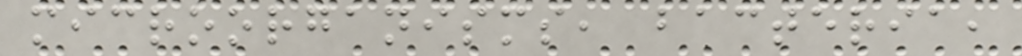microorganisms, bacteria,
